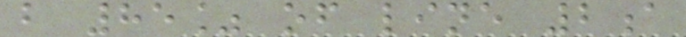b 85% of line 2a
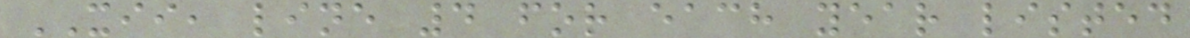XII, line 4 for each year listed
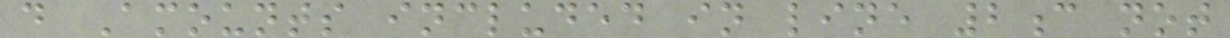d Amounts included in line 2c not
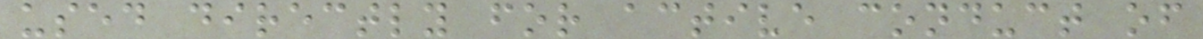used directly for active conduct of
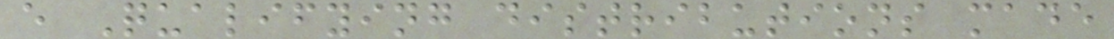e Qualifying distributions made
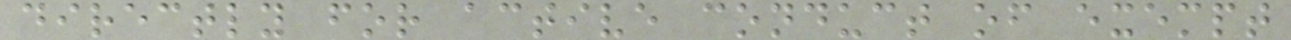directly for active conduct of exempt
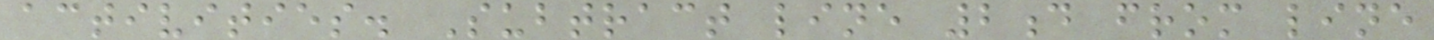activities. Subtract line 2d from line
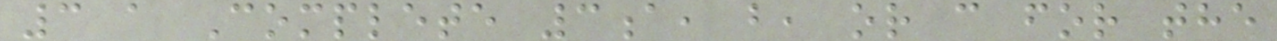3 a Complete 3a, b, or c for the
